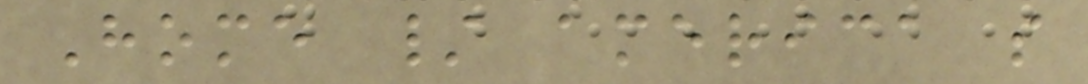Home / america s
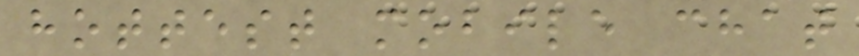hottest mobile chat
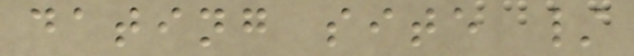dating site /
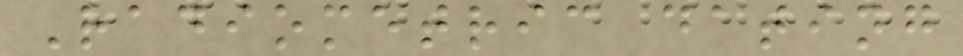Radiometric dating
